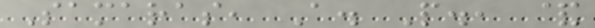Samaras, A. P., &
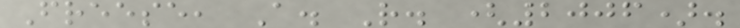Freese, A. R. (2006).
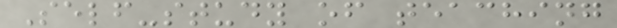Self-study of teaching
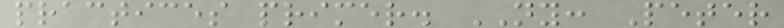practices primer. NY: Peter
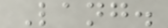Lang.
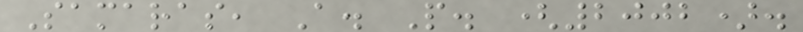Samaras, A. P. (2002).
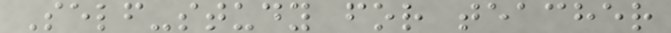Self-study for teacher
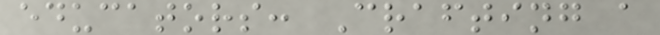educators: Crafting a
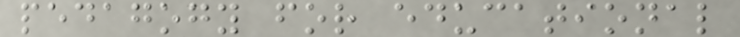pedagogy for educational
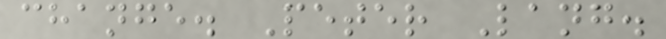change. Peter Lang.
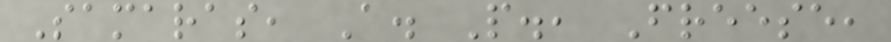Samaras, A. P., Freese,
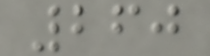260
